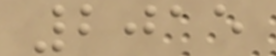2015
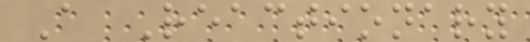A Reactionary
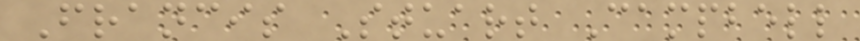Francis Stuart Campbell
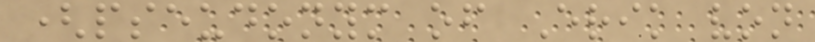(pseudonym of Erik von
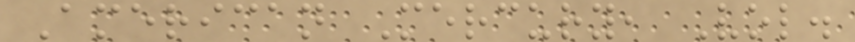American Mercury, Vol.
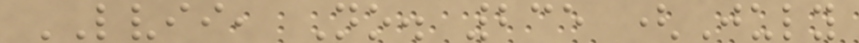LVII, No. 235 (July
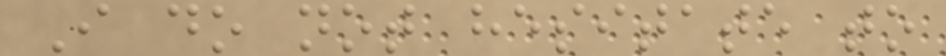I do not hesitate to
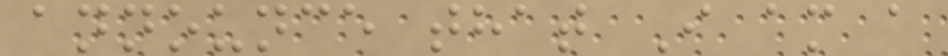announce that I am a
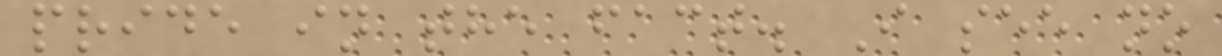pride in the fact. I see no
